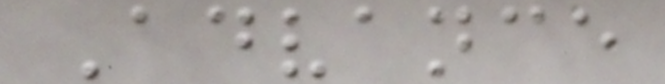Advance
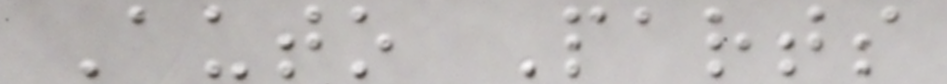Auto Parts
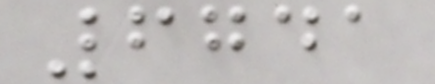6741
